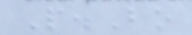P.Bo
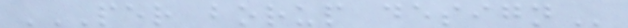PER BORUP DESIGN
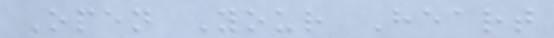Open Your Heart
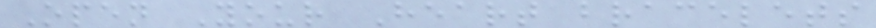Open Your Heart bracelets
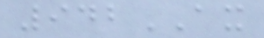942AX
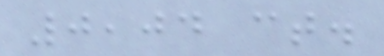0,04 ct.
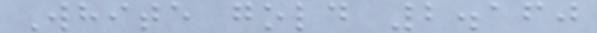White gold 2.160
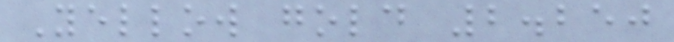Yellow gold 2.250
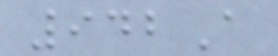942A
